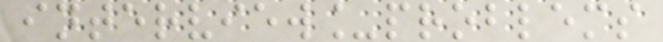interview_problems
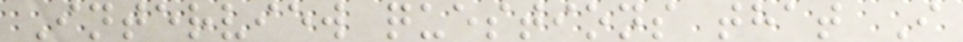Interview questions that I
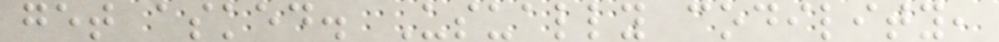get asked. Usually codility,
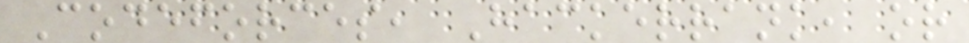Codeforces, Hackerrank, or
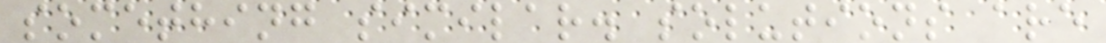something similar. solutions are
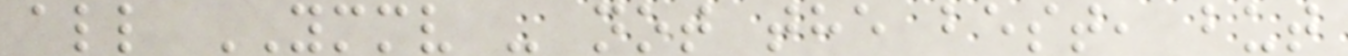all YMMV - not the best, but
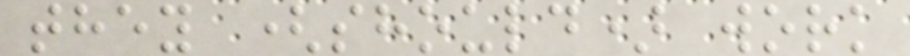they (should) work
